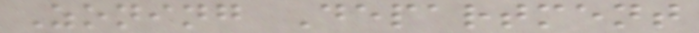Zoning Department
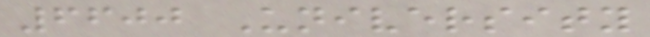6600 University
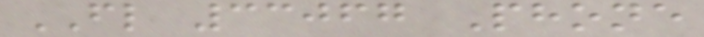FL 33067 Phone
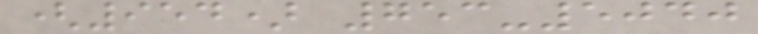(954) 753-5040
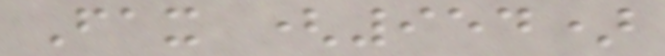Fax (954)
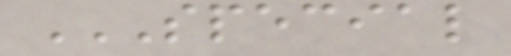SPECIAL
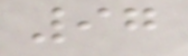97
